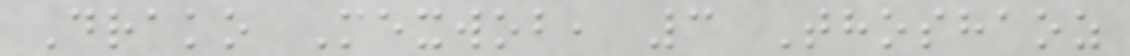Drako Mexwob, 3 Thoshaoz
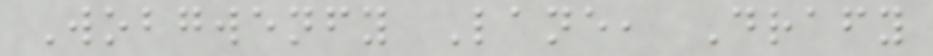Wobgwenfy Lane, Drafy
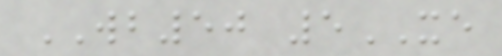WB50 5XE
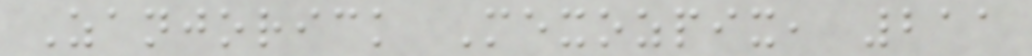Zanjorick Mexozpix, 211
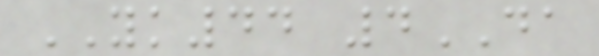YK44 4DA
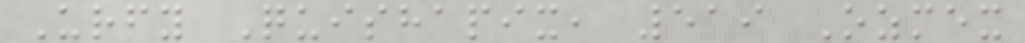Urfy Quishapix, 519 Ozmex
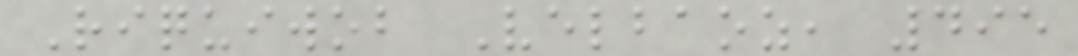Riquiwob Velbaoz, 495
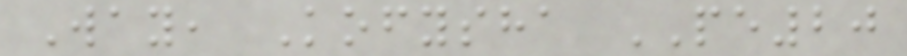Way, Kofysha PE20
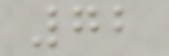72
